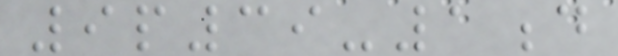9p39-1d
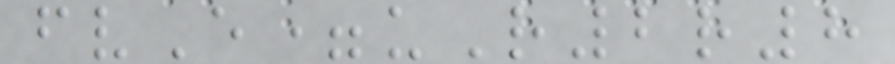fvE=uR2r8
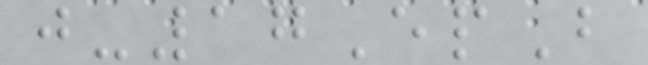j-17EpB
